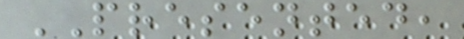PRESENTED,
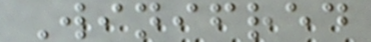Winifred
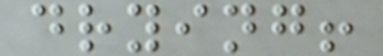drying!
